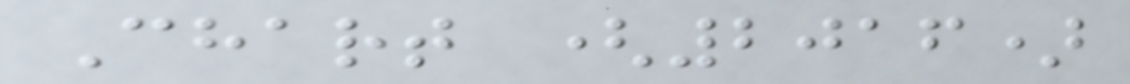Chart (2016)
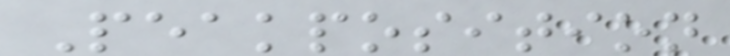Peakposition
